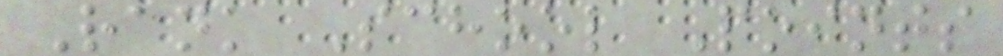Rank School Points
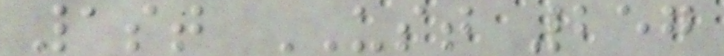1st UST 257
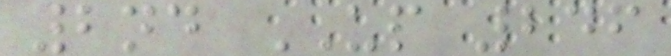2nd UP 246
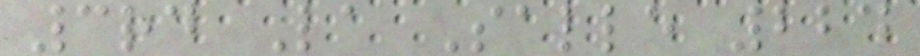3rd La Salle 224
